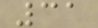31
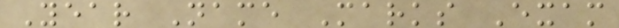Year Name Marks Exam
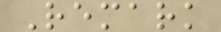Remark
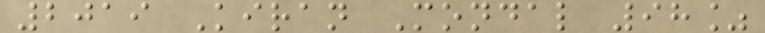2019 Kiran Mondal 98%
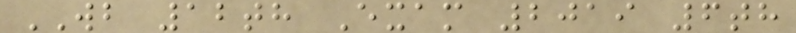WB 12th Exam 2019 6th
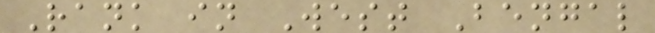Rank in West Bengal
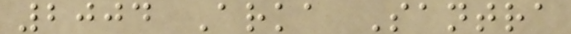2004 Arka Santra
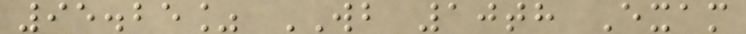95.25% WB 10th Exam
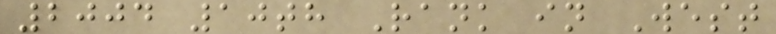2004 10th Rank in West
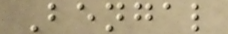Bengal
